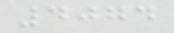4074
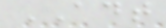ADT
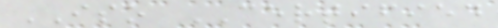ISO CERTIFIED
